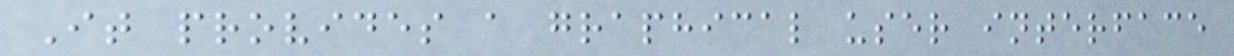It provides a graphical user interface
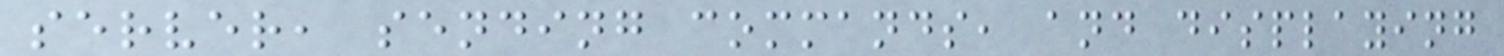server, sending commands, and displaying
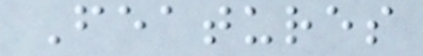Features
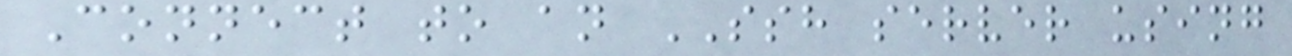Connect to an SSH server using
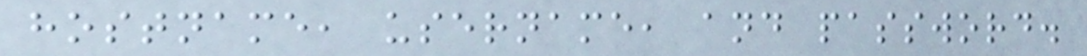hostname, username, and password.
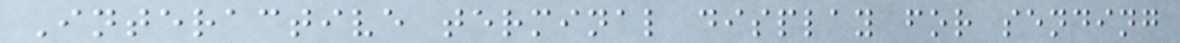Interactive terminal display for sending
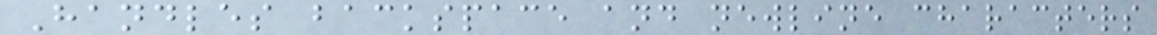Handles backspace and newline characters
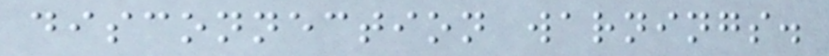disconnection warnings.
